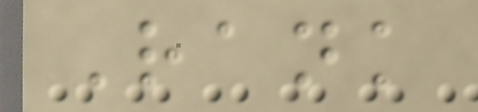Rank
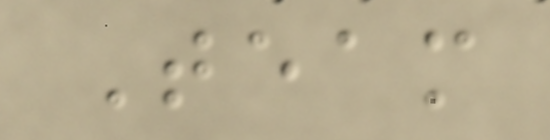Team
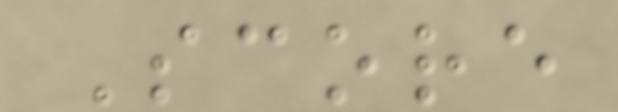Score
